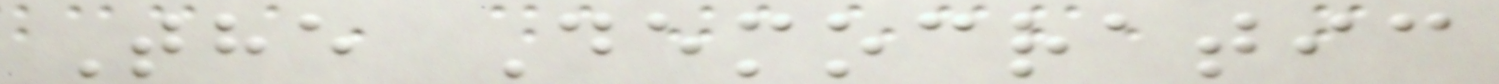The Democratic
